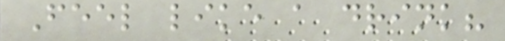Feel like a drink?
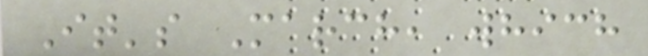It's March, which
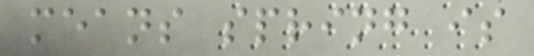means spring is
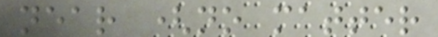near (no matter
